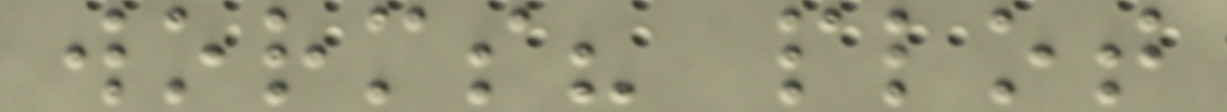worms? plot
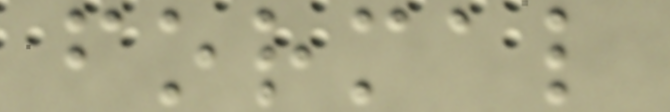formal
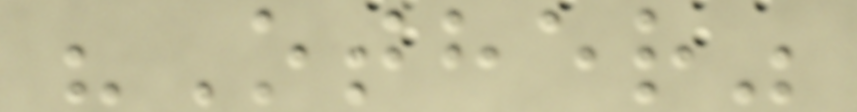"Other"
